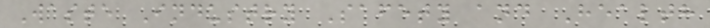Waste Industry Safety and Health
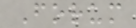Forum
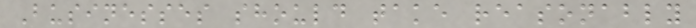Businesses should take reasonably
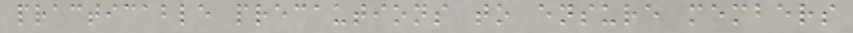practicable precautions to ensure members
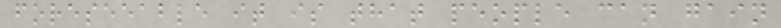foreseeable it is that people can gain
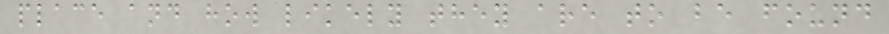place and how likely they are to be found
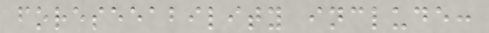foreseeability include:
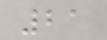21
